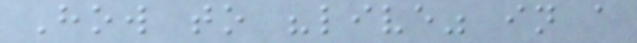How to "live" in a
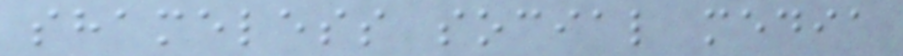shameless social media
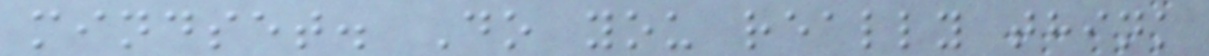mindset. Do you really think
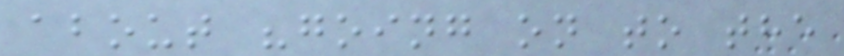about "going on to the
